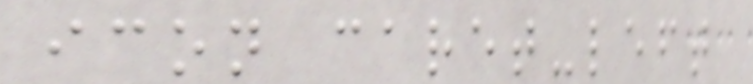icon caret-left
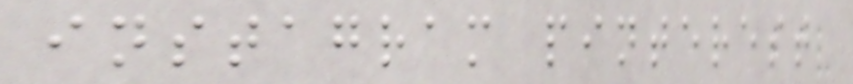instagram pinterest
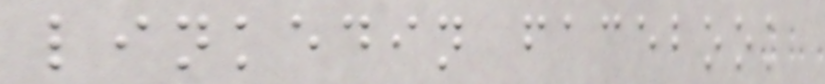linkedin facebook
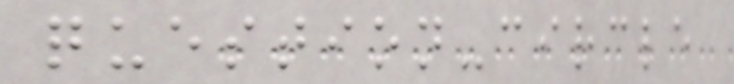question-circle
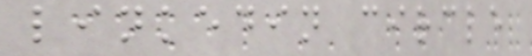linkedin circle
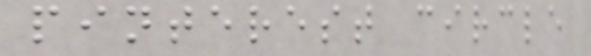pinterest circle
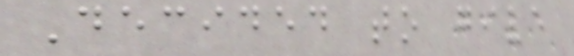Decided to give
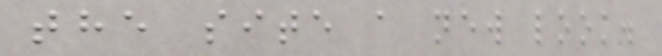the site a new look.
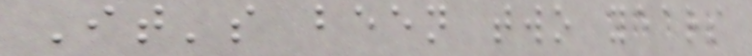It's been two years
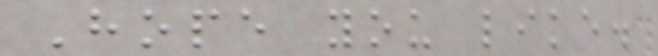Hope you like.
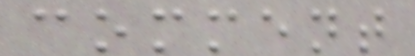comment
